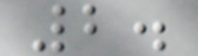2.
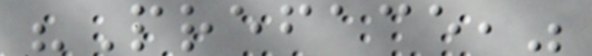"Preface,"
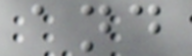and
